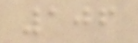106
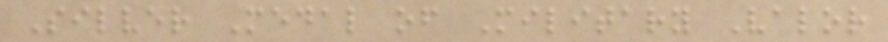Silver Medal of Military Valor
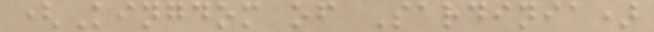(Kingdom of Sardinia)
